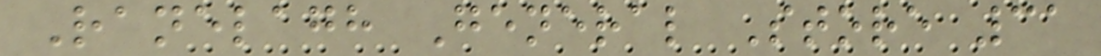Ranelagh General Store 31
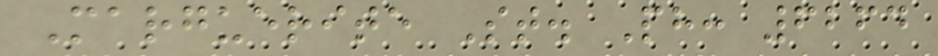Marguerite St. Ph: 6264
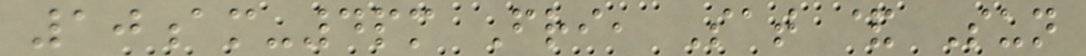10am-4pm Fri, Sat & Sun
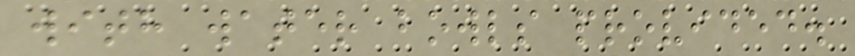with water bowls provided.
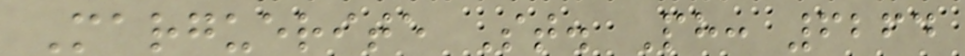Marguerite St. Ph: 6264
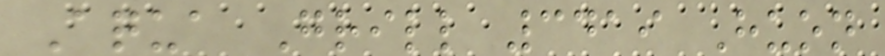Aqua Grill 3419 Huon
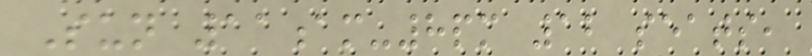Sun 11am-8pm 12 seats,
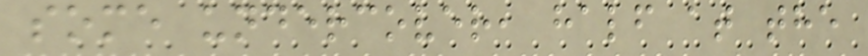some undercover, half at the
